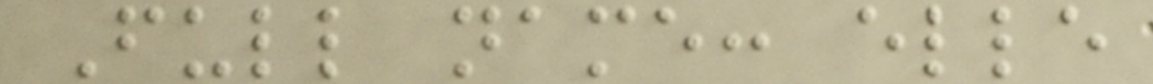Full name: elle
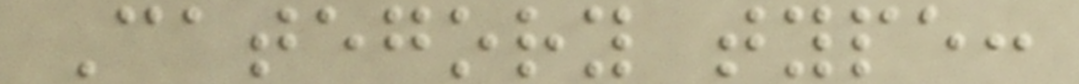Category type:
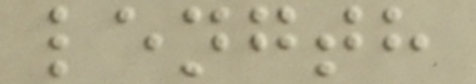length
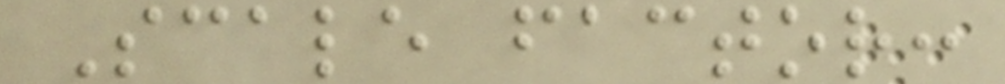Scale factor:
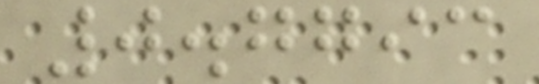0.7793
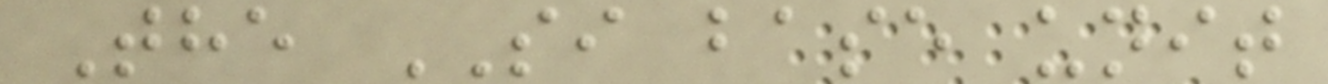The SI base unit
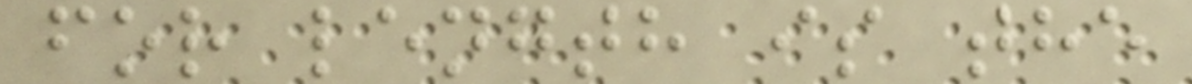for length is the
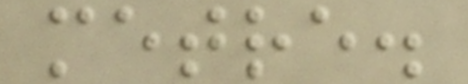metre.
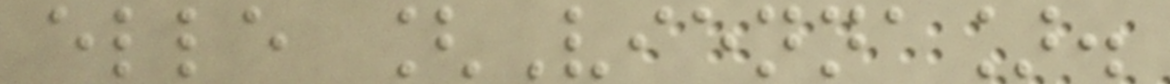elle [Vienna].
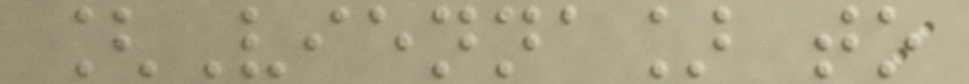[Vienna] to
